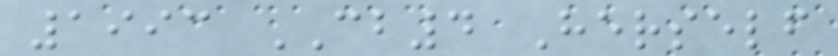1993 CB4 Herself
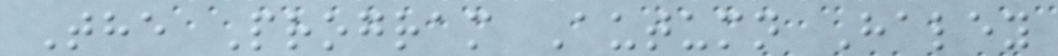The Program Autumn Haley
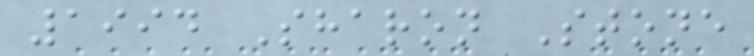1994 Sharon Stone
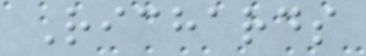Richards
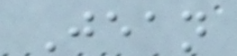Jean
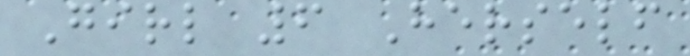Girl 6 Herself
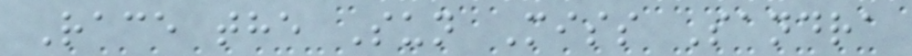Race the Sun Miss Sandra
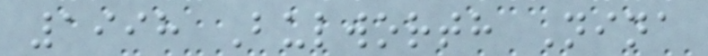1998 Bulworth Nina
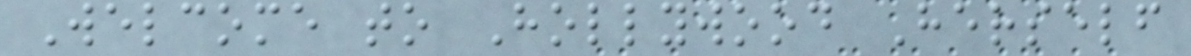Welcome to Hollywood Herself
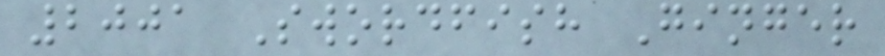2001 Swordfish Ginger
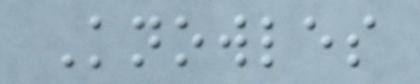Knowles
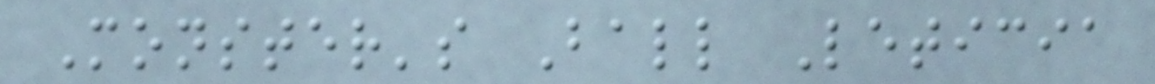Monster's Ball Leticia
